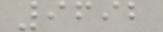9692
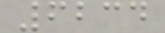6234
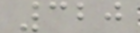320
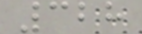328
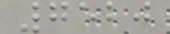7520
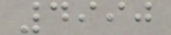4990
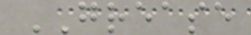GREASE
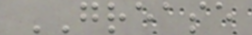GREASE
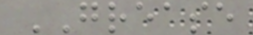GREASE
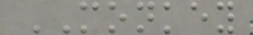MONKEY
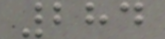284
